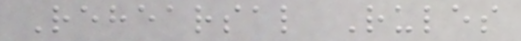Rehearsal Rules
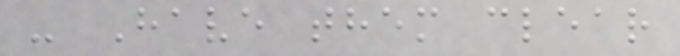- Have them clear
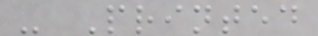- Printed
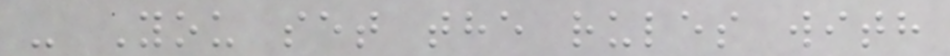- You set the rules with
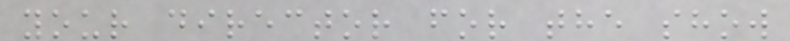your director for the show
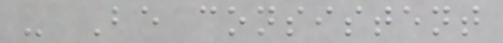- Be consistent
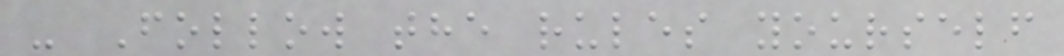- Follow the rules yourself
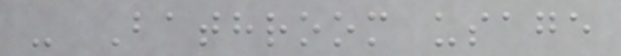- Bathroom usage
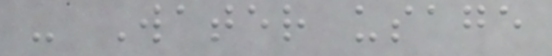- Water usage
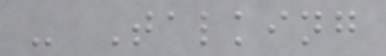- Talking
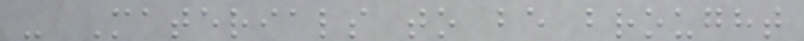- Materials to be brought
